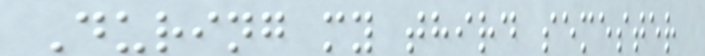During my third semester
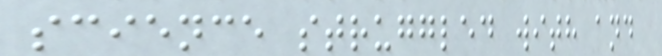science struggled with and
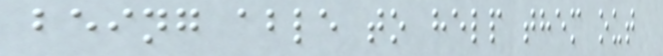being able to help them out
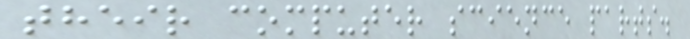their computer science parts.
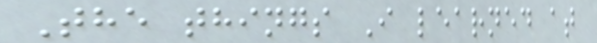The things I learned at
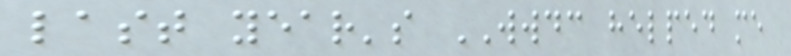last year's WWDC helped me
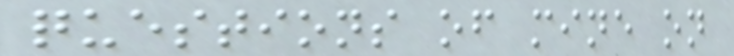questions of mine on
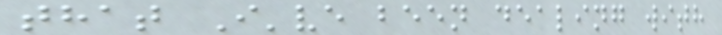that I've been dealing with
